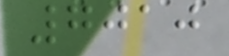7010
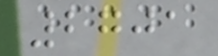2701
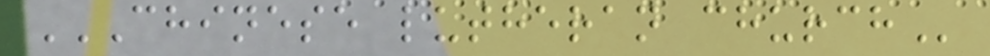CHINESE LUTHERAN CHURCH
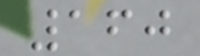160
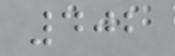402
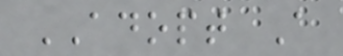ADOPT A
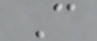C
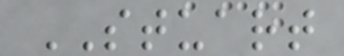STUART
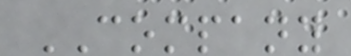COMPANY
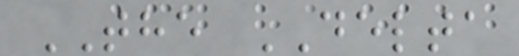THE DELTA
